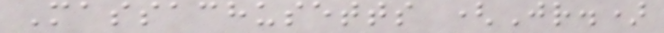Massachusetts (Jr.)
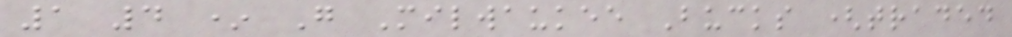1 4 * G Milwaukee Bucks (traded
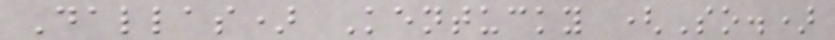Dallas) Kentucky (So.)
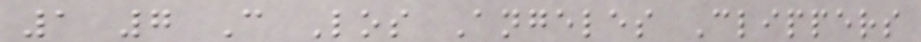1 7 C Los Angeles Clippers
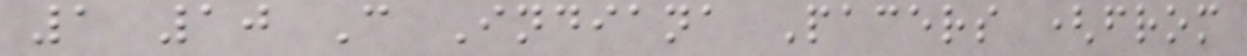1 10 C Indiana Pacers (from
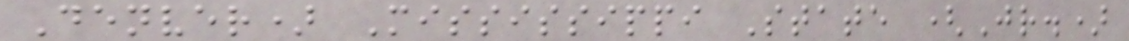Denver) Mississippi State (Jr.)
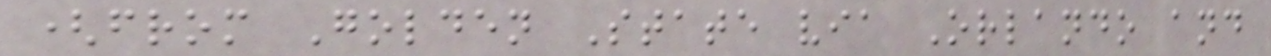(from Golden State via Orlando and
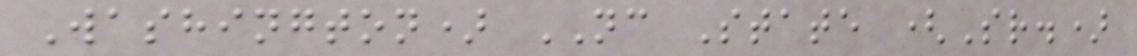Washington) NC State (Sr.)
